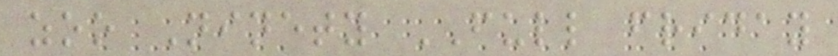zoo Ninety FULL friday
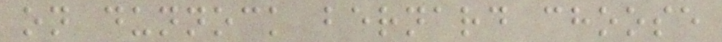on dunnock bernard choose
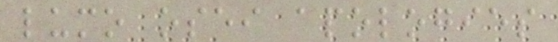lumo osei apologies
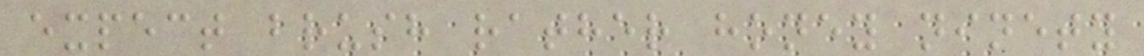expect brush rather honey ninety
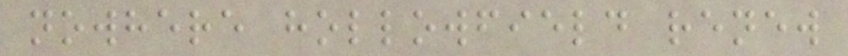nowhere hollowfield renew
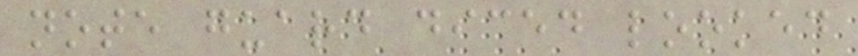note guard diced looked
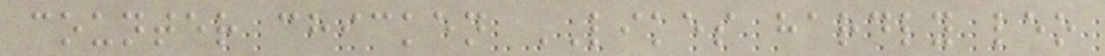counter chicken LIKES hardly leo
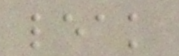leak
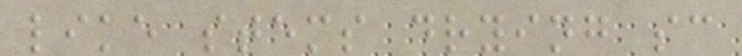like stems drying sc
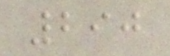290
